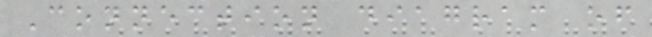Connection diagram of
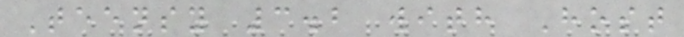Teensy 3.2 with Host
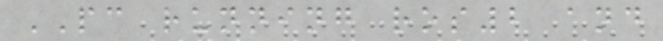PC running ros2 and
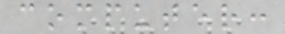computer:
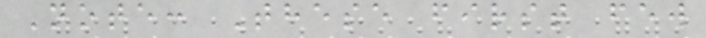Note: These first few
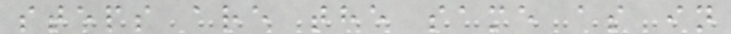steps are the same as in
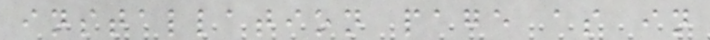installation page as in
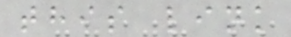this link
